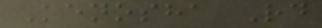Kenosha Rd
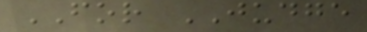FOR JUDGE
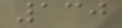130
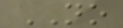NO
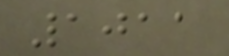1011
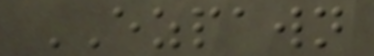EZPAWN
